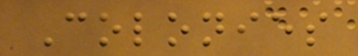Colonies
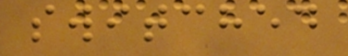switched
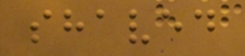shaved
